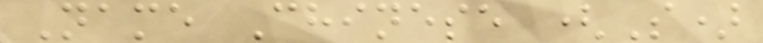Name Chinese (S)
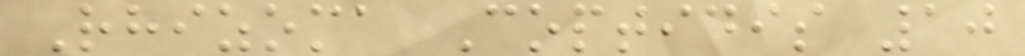Rhizoma Coptidis 10
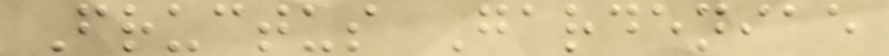Fructus Gardeniae
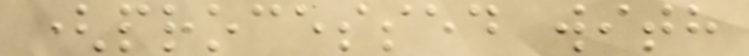(processed with
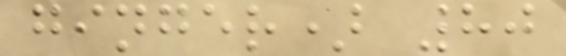ginger) 80
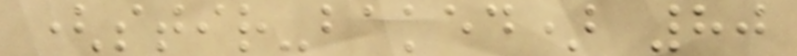(stir-baked) 80
